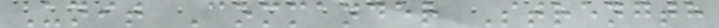Unit Commander Strength
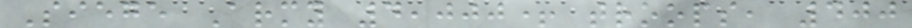Siege Army 4,000+ troops, 400
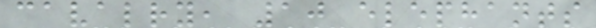cavalry, 10 elephants
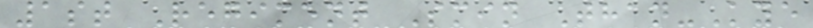1st Regiment Smin Than-Kye
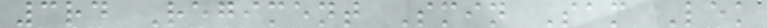3rd Regiment Smin Sam Lek
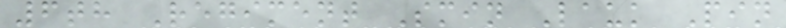6th Regiment Smin Lauk Pin
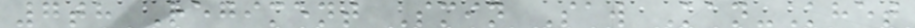7th Regiment Smin Saw Kan-Khet
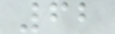62
